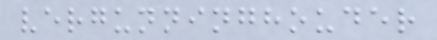vergunninghouder
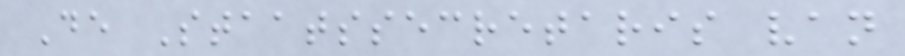De Staatssecretaris van
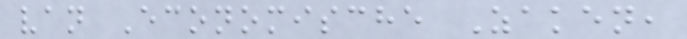van Economische Zaken,
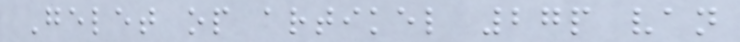Gelet op artikel 27p van
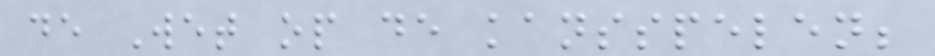de Wet op de kansspelen;
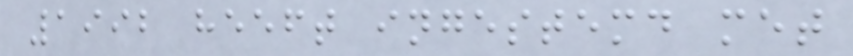1992 heeft ingestemd met
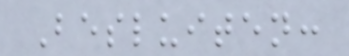Besluiten:
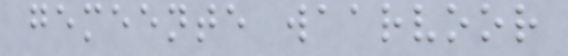gemeente waarvoor
